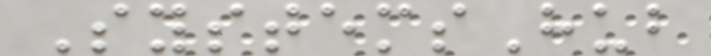SystemsHub
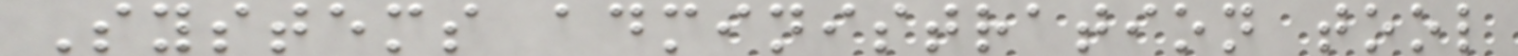Systems administration tool
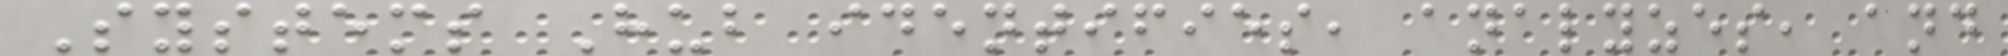Systems Hub identifies, analyzes, and
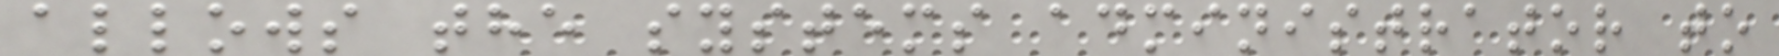allows the systems administrator to
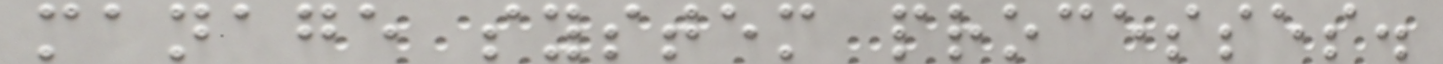manage system processes.
